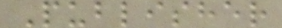Publisher
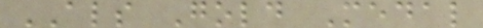ALS Gold Medal
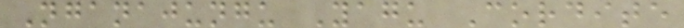Nganajungu Yagu Cordite
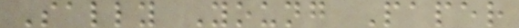Sally Young Paper
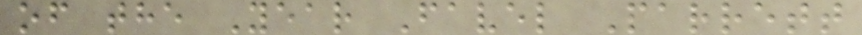of the Year Favel Parrett
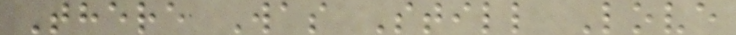There Was Still Love
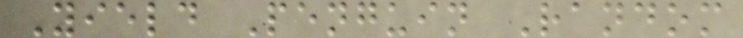Yield Penguin Random
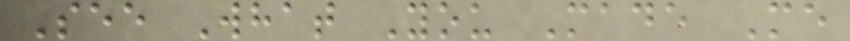See What You Made Me
